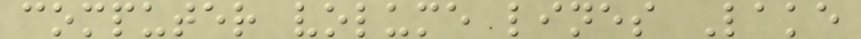computer volume lines Lake
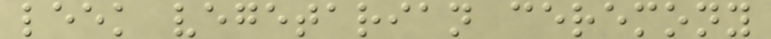leek vegetarian ceremony
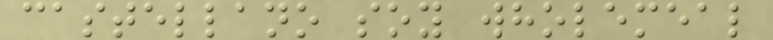castellano soy wholemeal
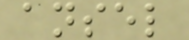ansel
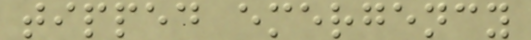tipped emergency
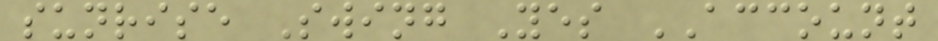sunrise Swing Yes ACCOUNT
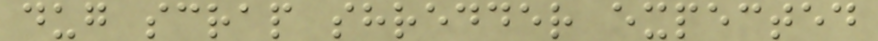dug scrap shredder expected
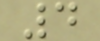4
